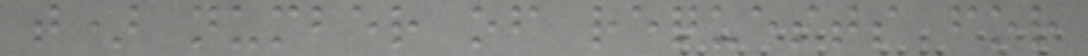t) number of requests for
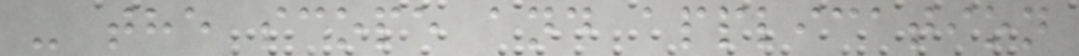- the scope and application
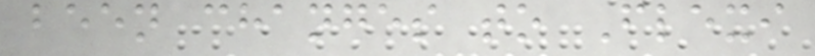been changes to Flexi
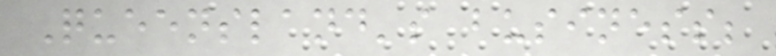Queensland's business;
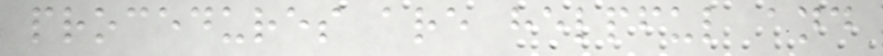procedures are helpful and
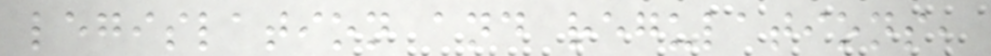legislation and regulations,
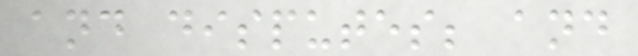and disputes; and
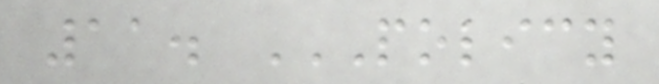11. POLICY
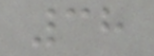38
